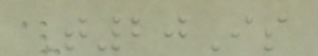T20Is
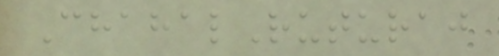ChahalRuturaj
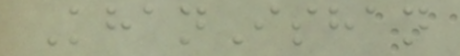KhanIshan
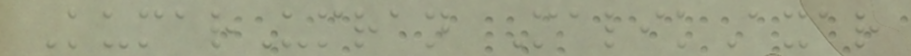KumarUmran MalikAxar
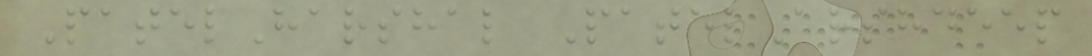PatelHarshal PatelArshdeep
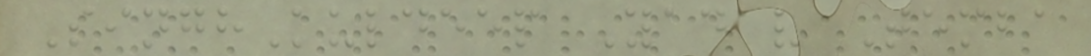SinghKuldeep Yadav Temba
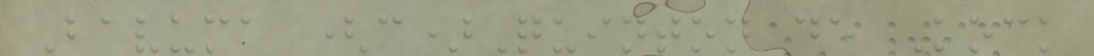Bavuma (c)Quinton de Kock
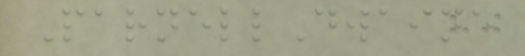ParnellDwaine
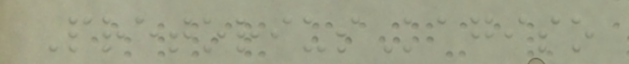PretoriusKagiso
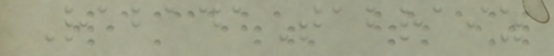RabadaTabraiz
